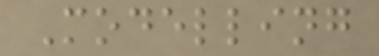Modelling
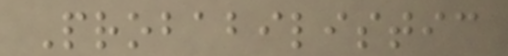Probabilistic
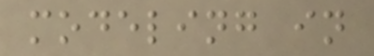modeling in
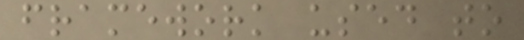framework used to
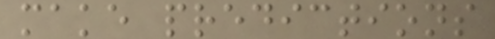make predictions
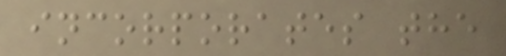incorporates the
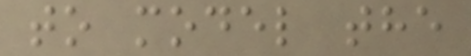to model the
